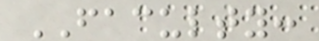FACULTY:
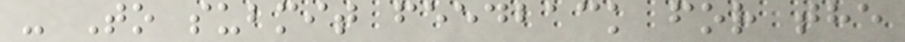- To submit feedback for the
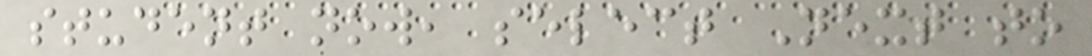student now, select Next to
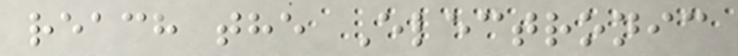reach the Electronic
